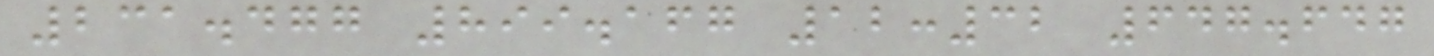231.477 899.167 12:32 647.647
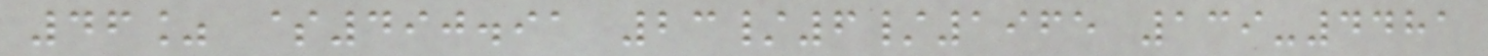46% $490.91 23/6/1965 139-4481
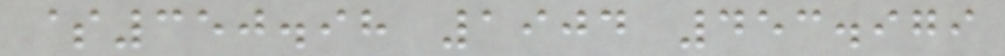$350.98 1904 453.979
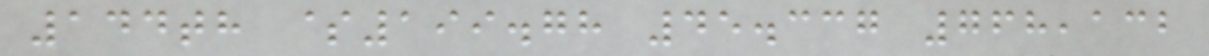144th $199.78 45.337 768,132
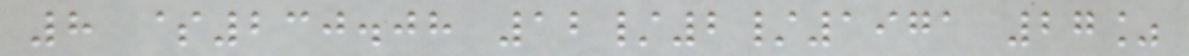8 $230.08 12/2/1971 27%
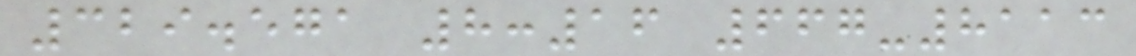329.571 8:16 667-8113
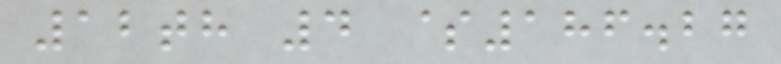12th 4 $186.27
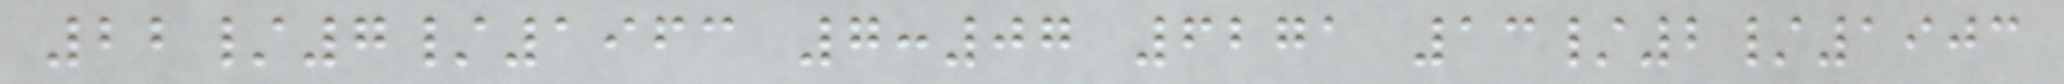22/7/1963 7:07 6271 13/2/1903
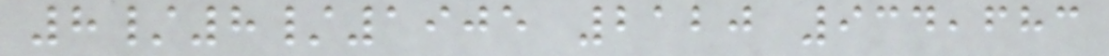8/8/1905 2120 934,683
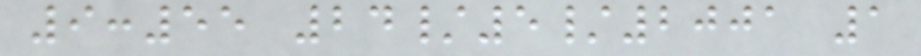9:55 24/5/2001 1
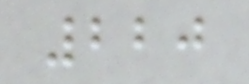220
